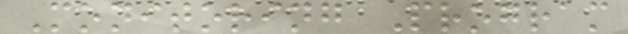Monitoring Program
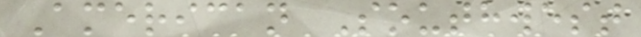American Southwest
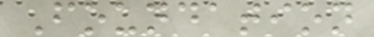Foundation
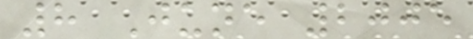8 June 2005
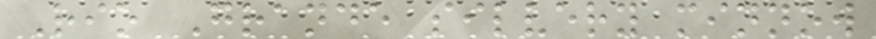Rio Grande silvery minnow
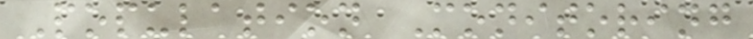Population Monitoring
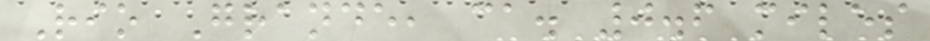Rio Grande, ca. 0.6 miles
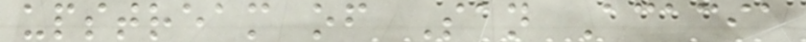upstream of San Acacia
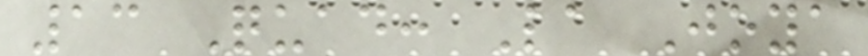13 Quad: La Joya
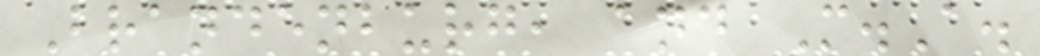Brandenburg, and M.A.
